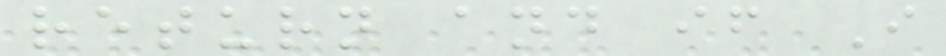return and if I
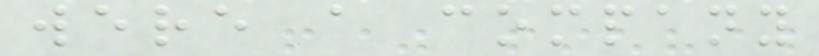were a company
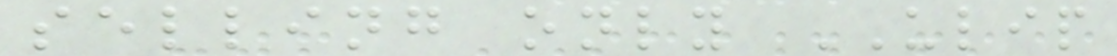selling only ULIP
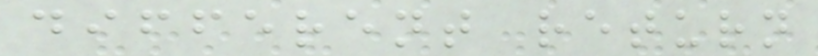different return
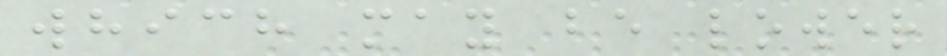which may be lower
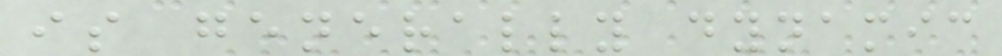is generally dynamic
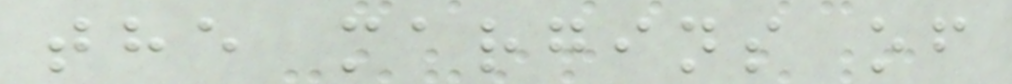the margins of
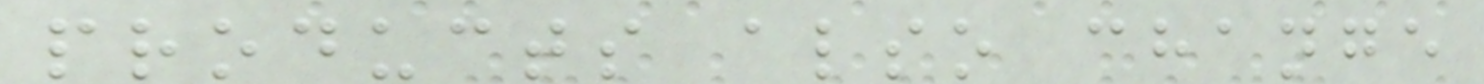products also change
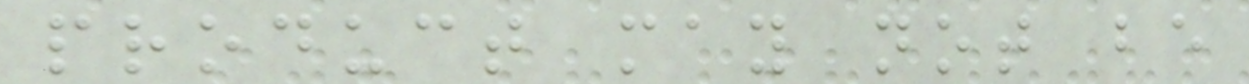product may not be
